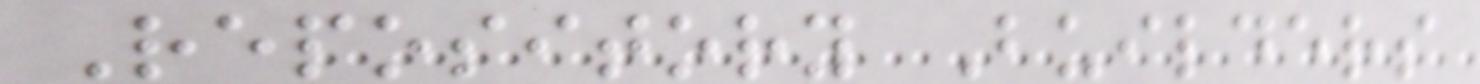Repository Builders
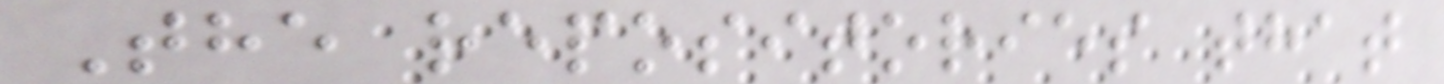The repositories that
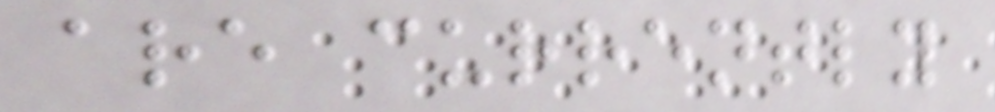are currently
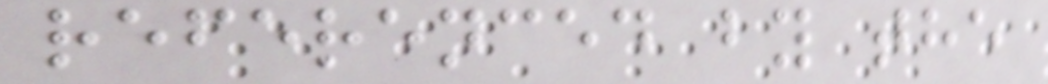referenced by the
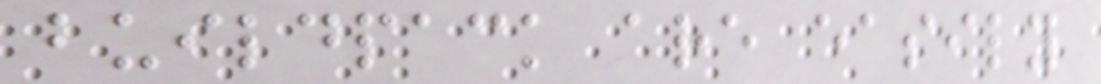buildpack are easily
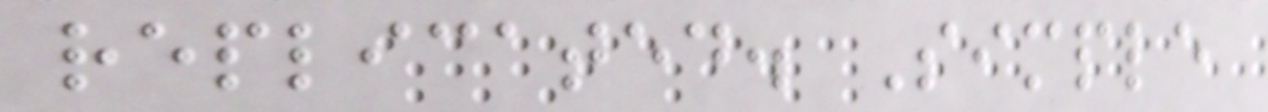replicated. Simple
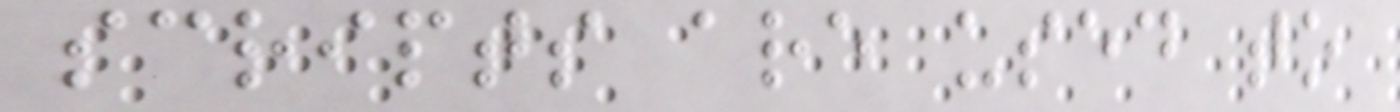scripts are used to
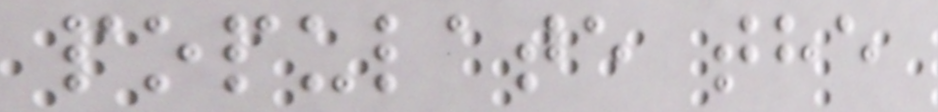populate the
